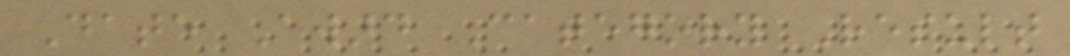Date Award Category Result
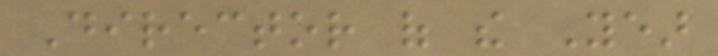Director of the Year
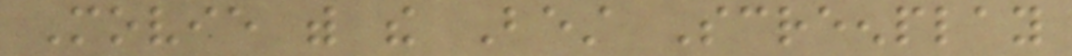Movie with the Best Screenplay
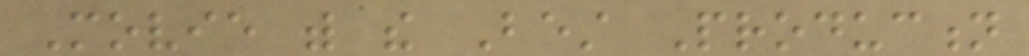Movie with the Best Production
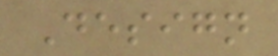Design
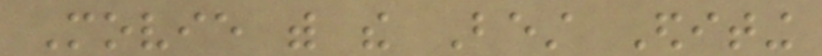Movie with the Best Editing
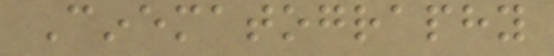Cinematography
